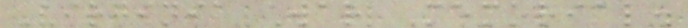Virginia War Memorial.
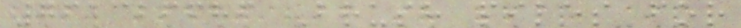761326686 Brush piles for
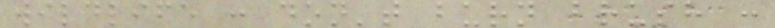wildlife : don't burn brush :
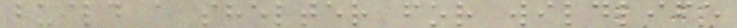build a shelter for wildlife
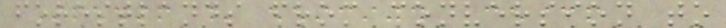forestlands from conversion to
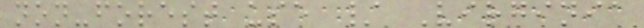non-forest use / Virginia
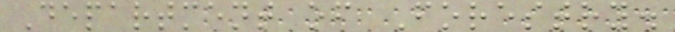Department of Forestry.
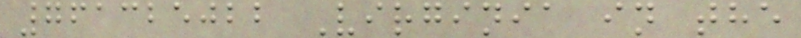761325022 Virginia in the
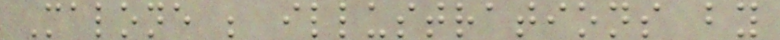Malone ; illustrations by
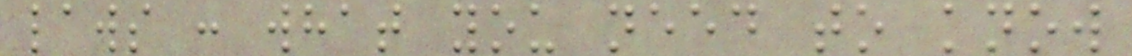laws : what you need to know
